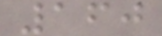160
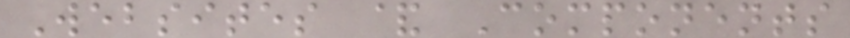Websites & Components
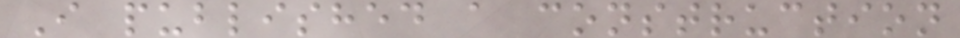I published a construction
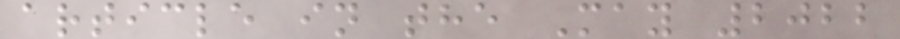article in the May 2022
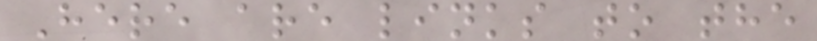Here are links to the
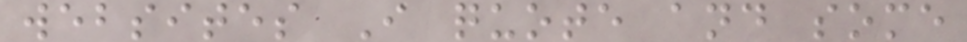websites I quote and some
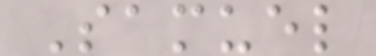Samuel
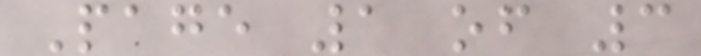Page 1 of 3
